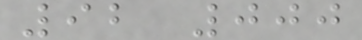92 000
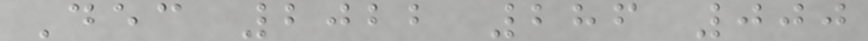Dec 2022 286 000
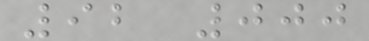92 000
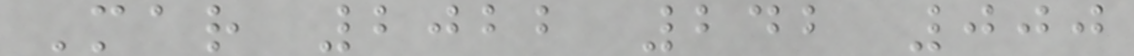Mar 2022 242 000
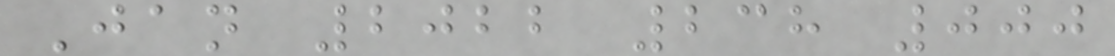Jan 2022 238 000
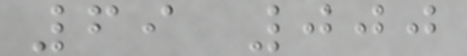69 000
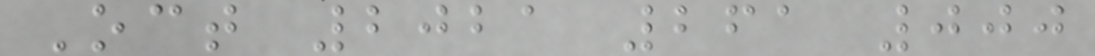Oct 2021 261 000
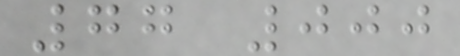77 000
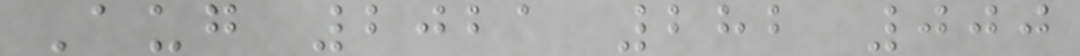Aug 2021 282 000
